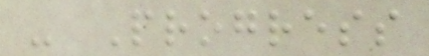- Progress
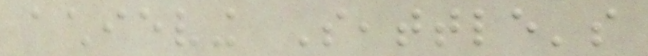achieving Seattle's
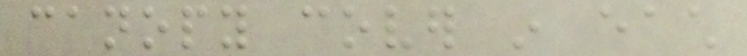canopy cover in each
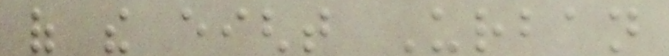of the eight Urban
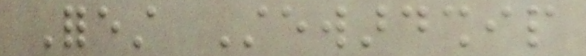Forest Stewardship
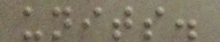units.
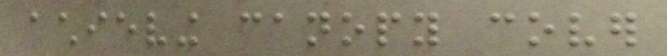achieving canopy cover
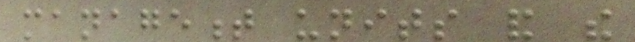management units and the
